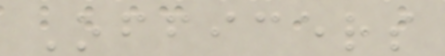Officers
